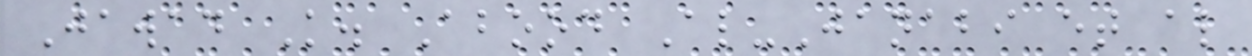Jawad K. Abood Al-Janabi et al
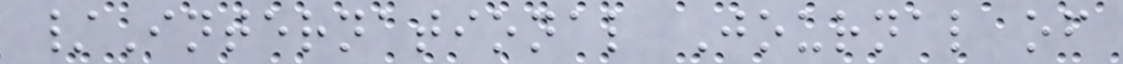/International Journal of
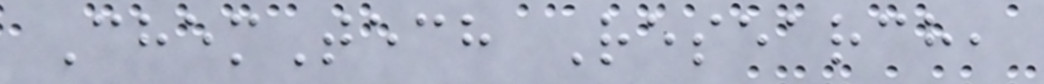ChemTech Research,
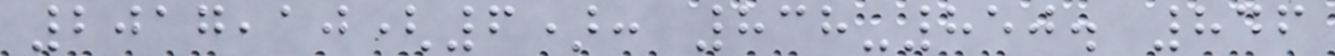2017,10(6): 838-850. 846
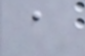a
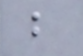b
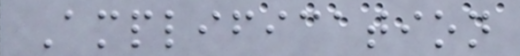Amplification
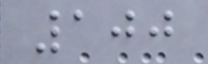100
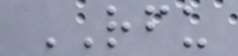RFU
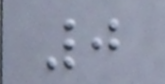0
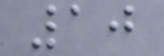10
